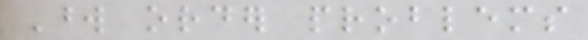Word order problems
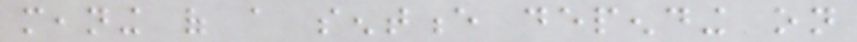meaning of a sentence depending on
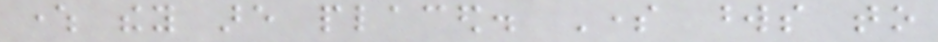where they are placed. Some words to
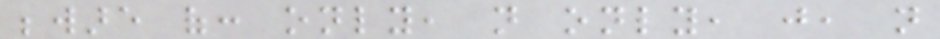beware of: only, not only, just, not
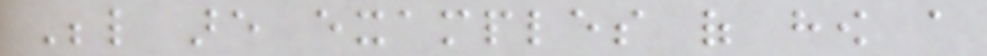Below are examples of how a
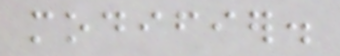modifier.
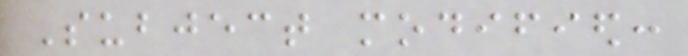Subject modified:
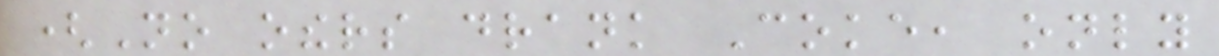(No others drank Coke, only
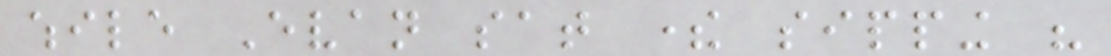while Evan sat there sipping his
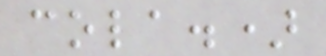cola.)
